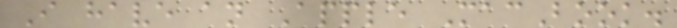I have an Apple MacBook.
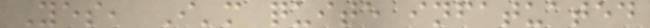Yes, I'm quite infatuated
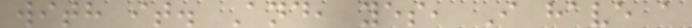with it. And, yes, I have a
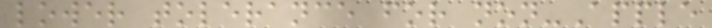lower tolerance for non-Apple
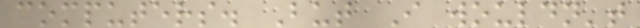computers. But I wouldn't
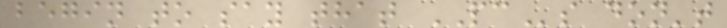begin to say that PCs don't
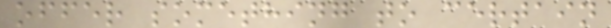offer something to certain
